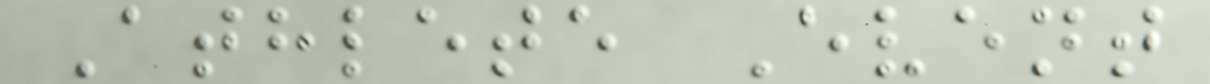Athlete Event
